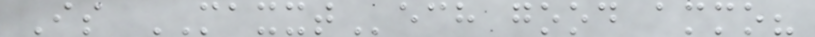Is MAXXTech good ammo?
